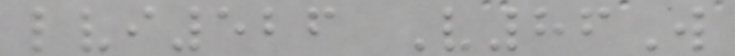lvi526 V86W
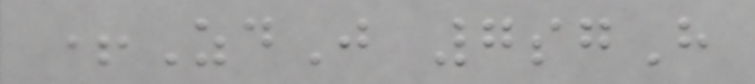+ZdJ 7sgH
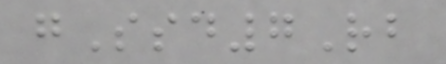gSsd7Rb
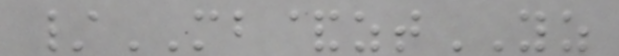/MB&ztYZ
